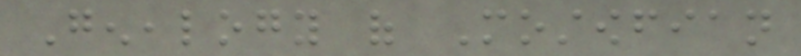Genealogy of Mostowfian
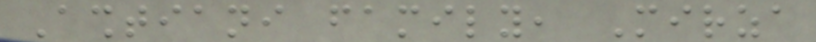Ashtiani family, Mirza
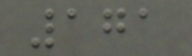171
